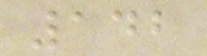142
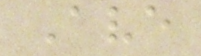Ave
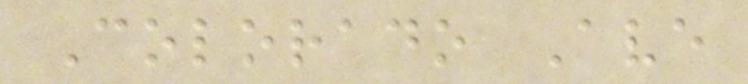Colorado Ave
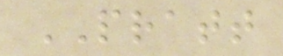PRATT
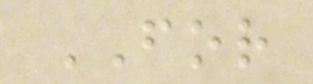FOR
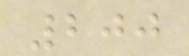200
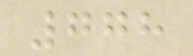778
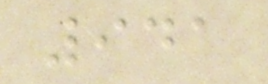941
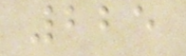225
